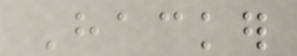Hacker
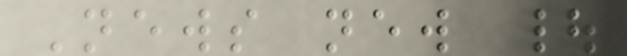News new |
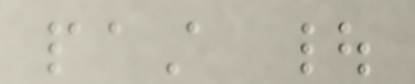past |
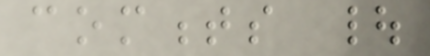comments |
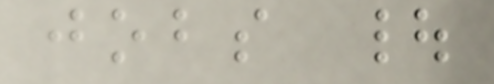jobs |
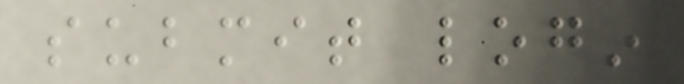submit login
